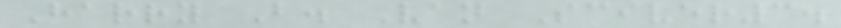Harry B. Van Sciver3.
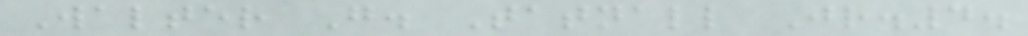Walter G. Tatnall Jr.4.
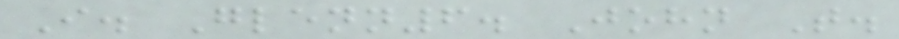I. Glenn6. John T.
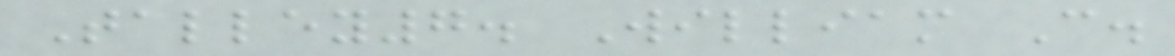Talley7. William C.
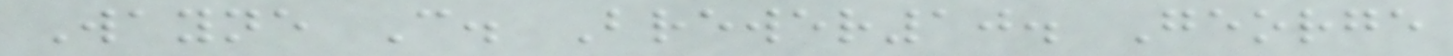Wayne C. Brewer10. George
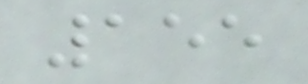155
